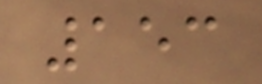153
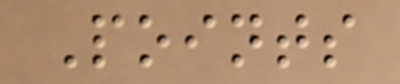Points
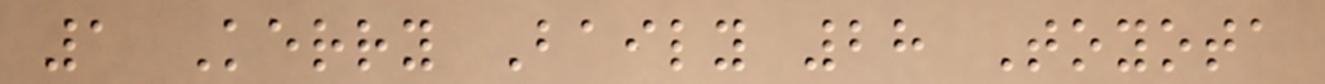1 Kerry Baily 28 Toyota
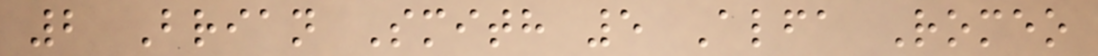2 Brian Smith 5 Alfa Romeo
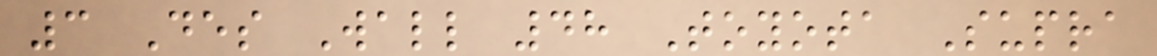3 Des Wall 48 Toyota Supra
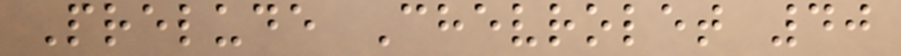Prelude Chevrolet 40
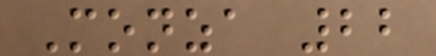Monza 22
